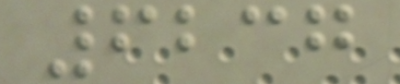6237
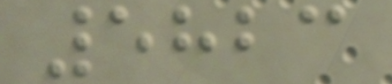5823
